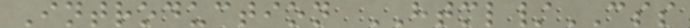Introduction HTML/CSS
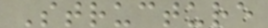Structure
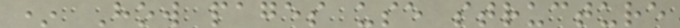* How pages use structure
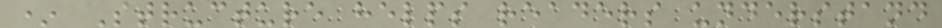* Structure helps readers understand
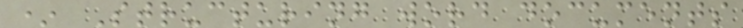* Structuring word documents
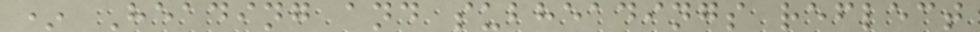* Heading and subheadings reflect
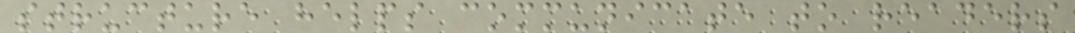structure helps communicate to readers
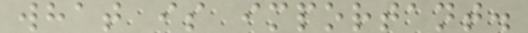what is important.
